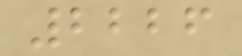2226
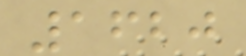1620
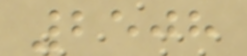2508
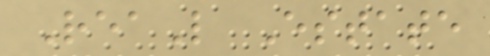ReaL Estate
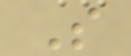S
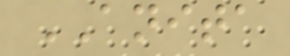ANITA
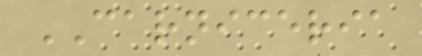CARNICERIA
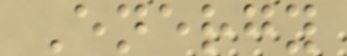Energy
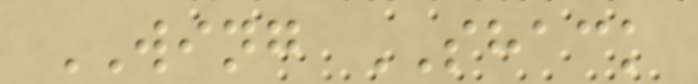WING SHACK
